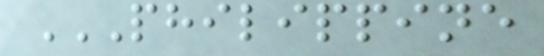PHILIPPINE
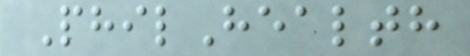PhilHealth
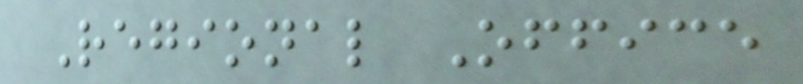Regional Office
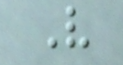V
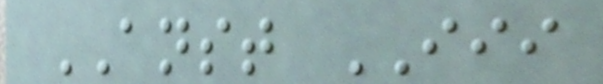ANST III
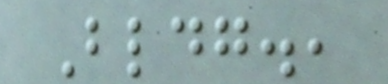Bldg.,
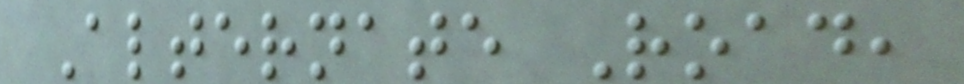Alternate Road,
